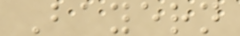Bayern
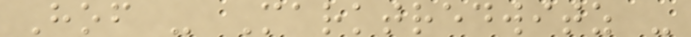Hof - Marktredwitz -
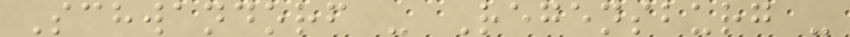Schwandorf - Regensburg -
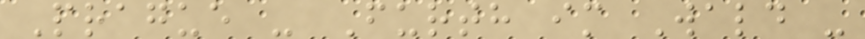Prague - Furth im Wald -
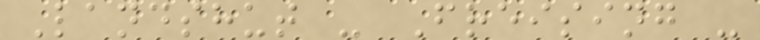Landshut - Freising -
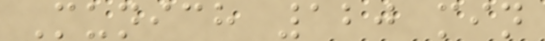Munich 120 min
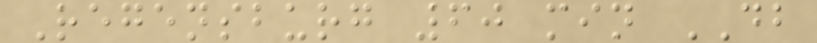Regensburg 60 min DB
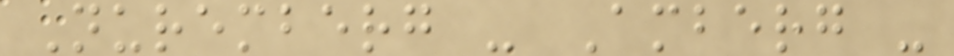Nuremberg - Amberg -
